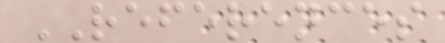REFERENCES
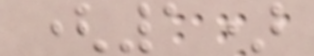(1)
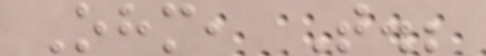Ohm, T.;
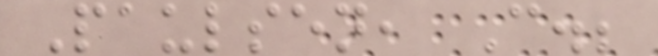Paulsen, C.;
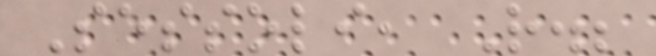Sessoli, R.;
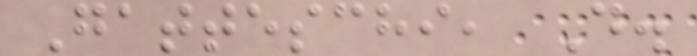Gatteschi, D.
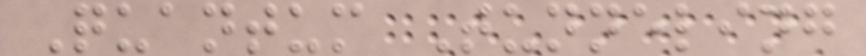Quantum Tunneling
